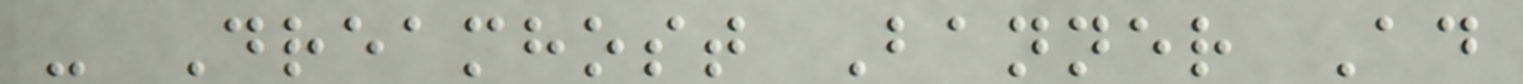- Dreamhost Banner Ad
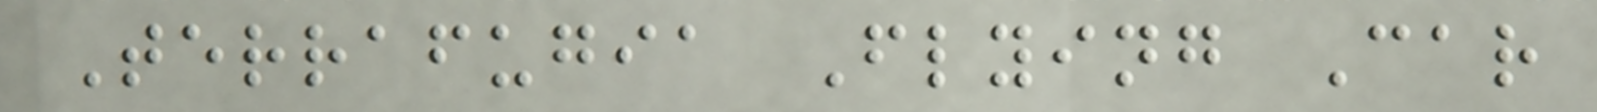Terrafugia Flying Car
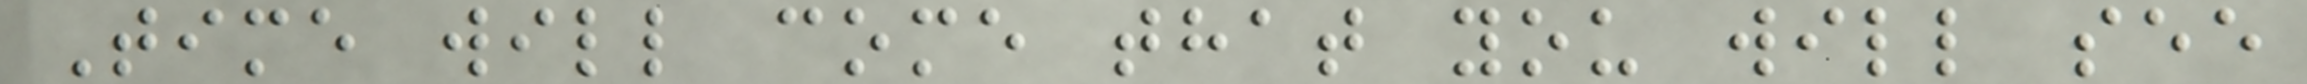Time will come that you will see
